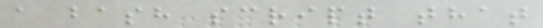a bash script that
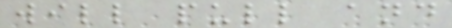will pull and
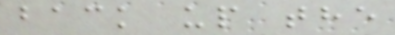back up the
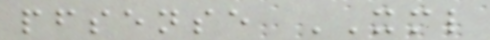pfsense XML
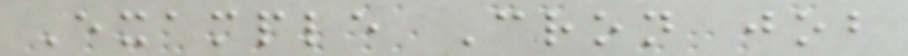Example Cron job
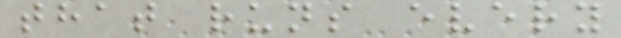that runs every
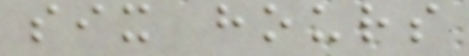six hours
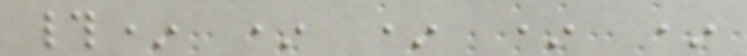#* * * * *
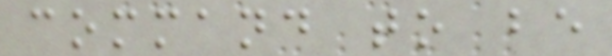command to be
